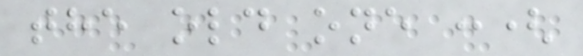the old one :(
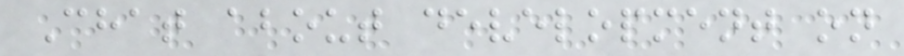Chat about development on
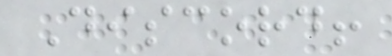Discord!
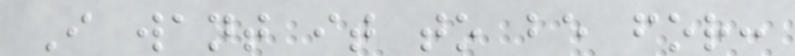I want it to be for:
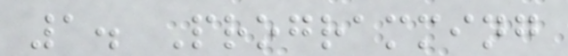1. Programming
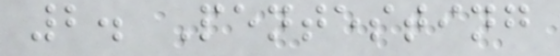2. Pentesting
